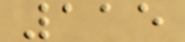115
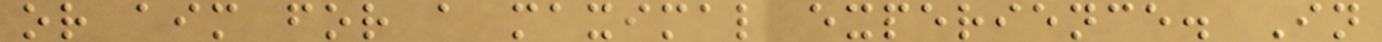or aim for a maximal experience. In
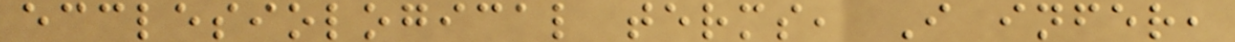ecclesiological terms, I infer,
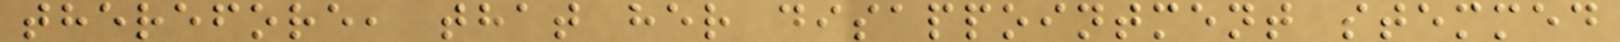therefore, that her disappointment stemmed
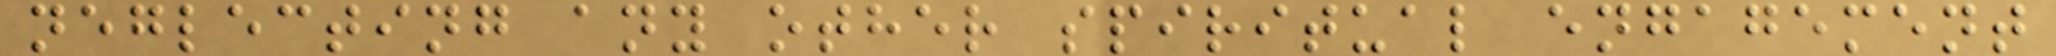neglecting any other spiritual engagement
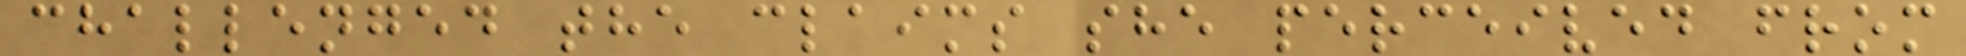challenged the claims she perceived from
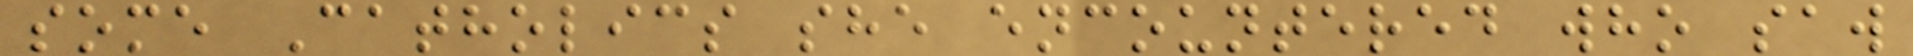some Catholics she encountered who saw
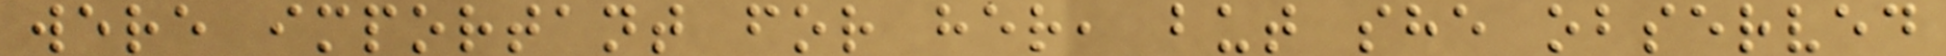were important for her, but she observed
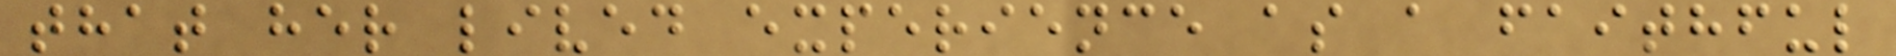that her lived experience as a faithful
